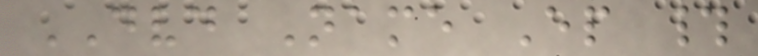DVD Name Ep #
